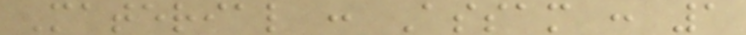Material : Assam : 1
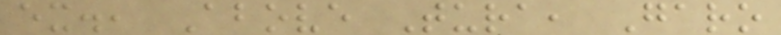ex., Above Tura, Garo
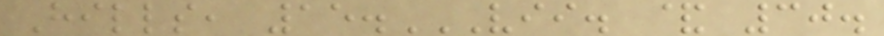Hills, 15.VII. & 30.
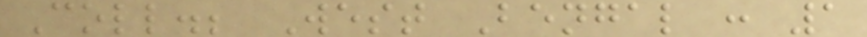Coll.; West Bengal : 1
